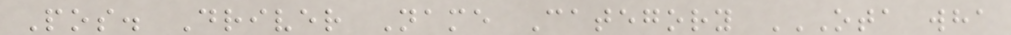Pos. Driver Name Category OTA WHA
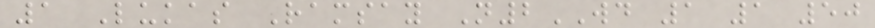1 Lukas Ramsay N2WD 1 1 50
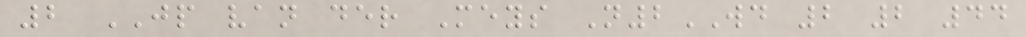2 JP van der Meys N2WD 2 2 44
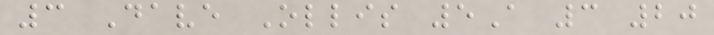3 Dave Ollis 5A 3 20
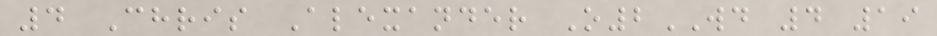4 Chris Alexander O2WD 4 19
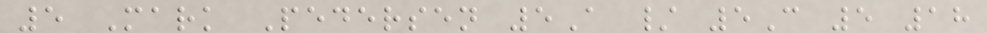5 Mark Pedersen 5A / 5C 5 18
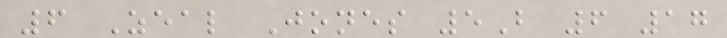6 Zeal Jones 5B 6 17
